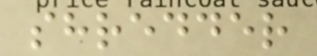shredder
